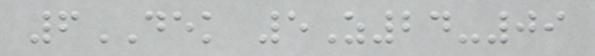6DEK 5Z24-09
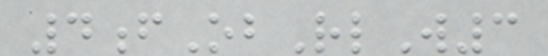4fObRlW3
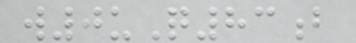w0uQ83b
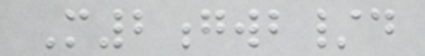M2gwb/d
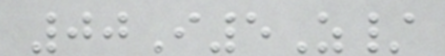00I5Z/
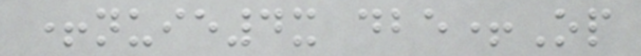+nuie4x dbe+Op
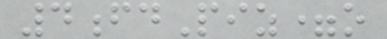4fdPiz=o
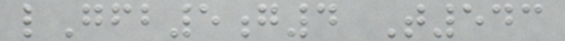lGfb5g4 T543
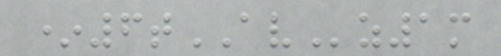*6tAVz1m
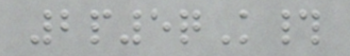2p5qK#
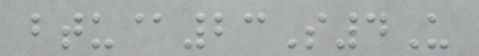btu@23S4U
